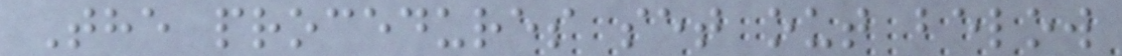The procedures set out below
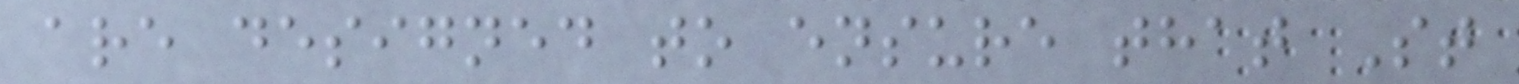are designed to ensure that St
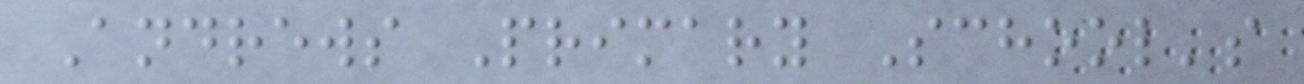Andrews Primary School's
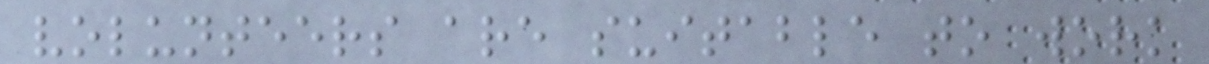volunteers are suitable to work
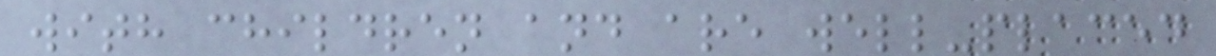with children and are well-placed
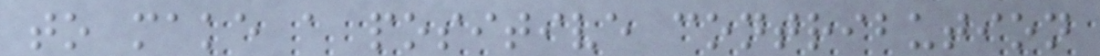to make a positive contribution
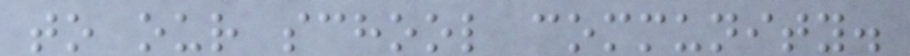to our school community.
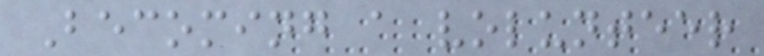Becoming a volunteer
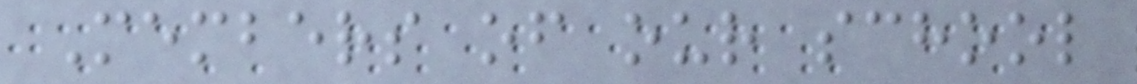Members of our school
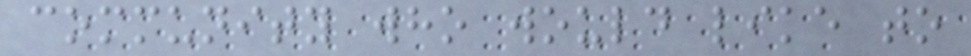community who would like to
